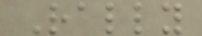Rally
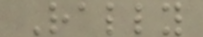Rally
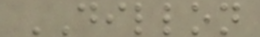DILLON
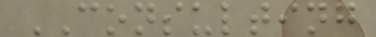CONSULTING
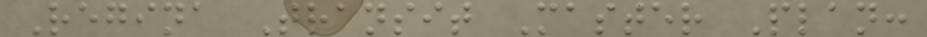Regina Transit Master Plan:
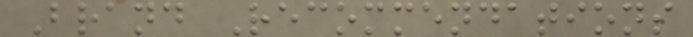Brand Recommendations
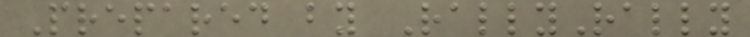Prepared by RallyRally
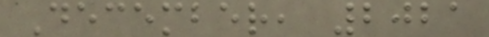December, 2021
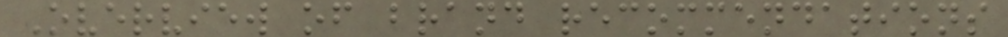Overview of brand recommendations
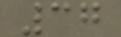37
